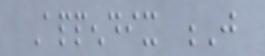Appendix J
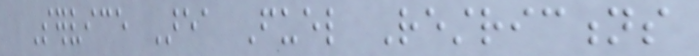Service Area Fuel Restrictions
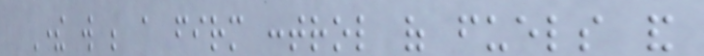There will be a firm control of fuels and
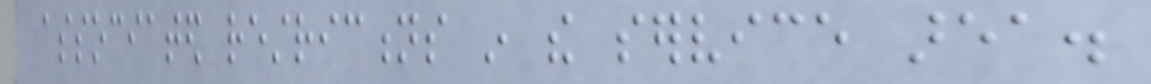associated restrictions in the service area.
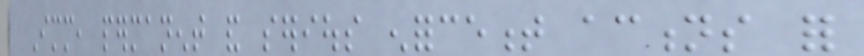Immediate, permanent and serious enforcement actions for
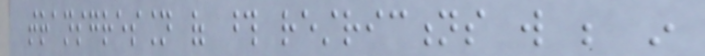transgression of those restrictions will be in
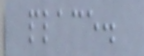place.
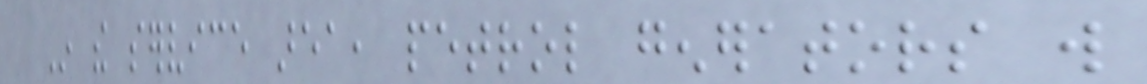In the service area, petrol generators will
